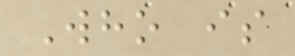Who is
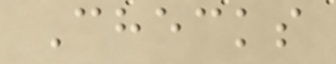Checks
